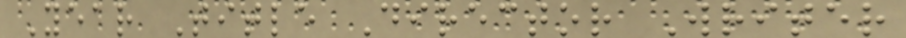Year Title Director Writer
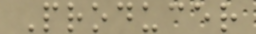Producer
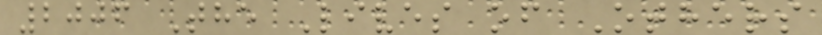2006 The Lives of Others
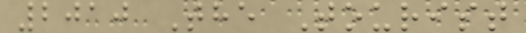2010 The Tourist
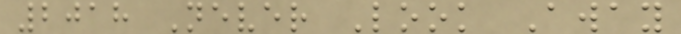2018 Never Look Away
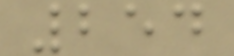254
